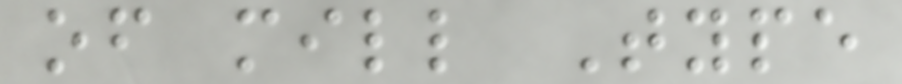of mill Type
